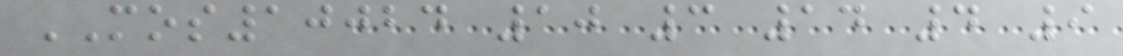MOS10024 10 3 14 4 9
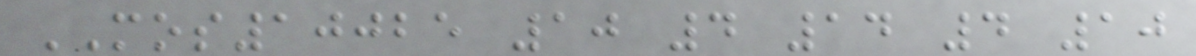MOS10025 10 4 14 4 10
